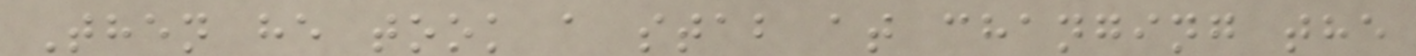Then he took a stab at changing the
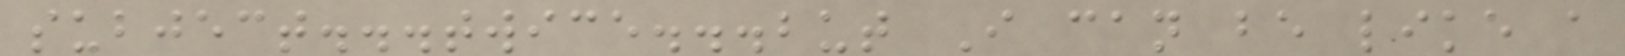subject...twice...but I can be like a
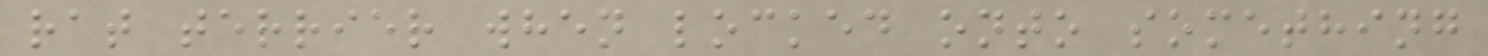rat terrier when locked onto something
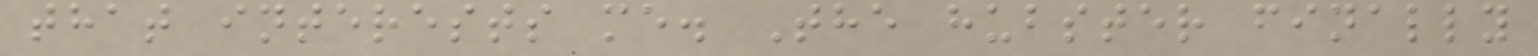that interests me. The hubster finally
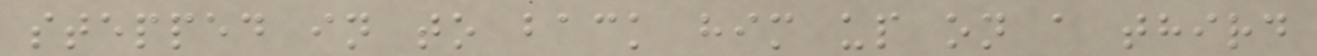stepped in to back him up on a third
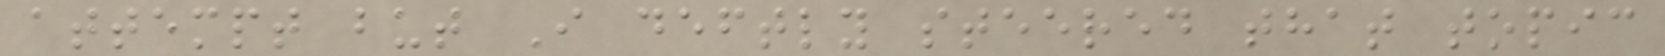attempt but I deftly steered that topic
